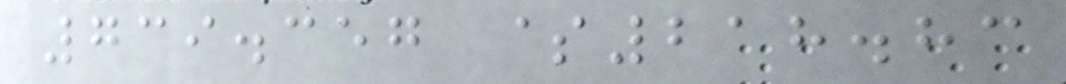739.357 $218.83
